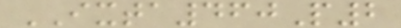IXTA460P2
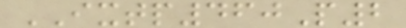IXTP460P2
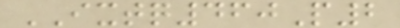IXTQ460P2
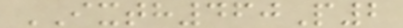IXTH460P2
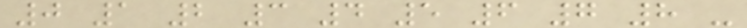0 1 2 3 4 5 6 7 8 -
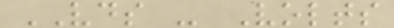VDS - Volts
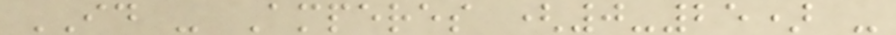ID - Amperes (0-25) -
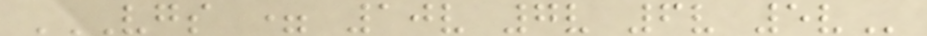VGS = 10V 7V 6V 5V
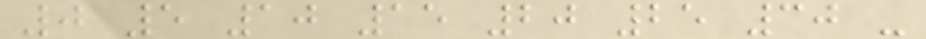0 5 10 15 20 25 30 -
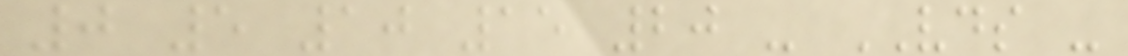0 5 10 15 20 - VDS -
